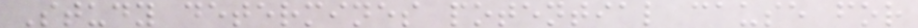Study determines potential cause for
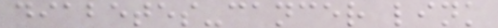diabetes-cancer link
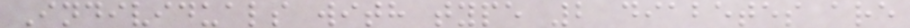Individuals with type 2 diabetes are
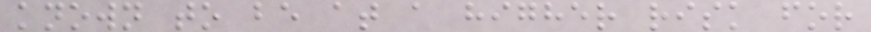known to be at a higher risk for
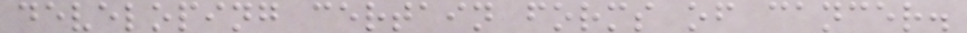developing certain forms of cancer.
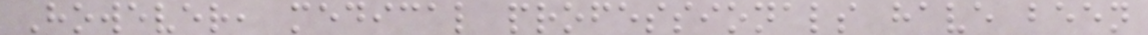However, medical professionals have been
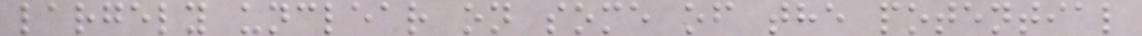largely unclear on some of the potential
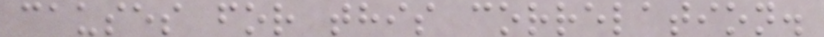causes for this correlation.
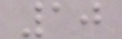10
